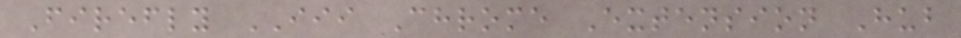Firefly III Chrome Extension Hub
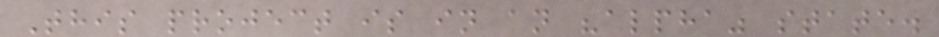This project is in an "alpha" state.
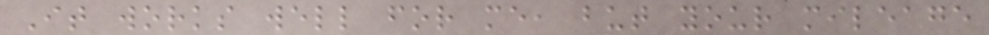It works well for me, but your mileage
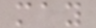may
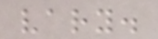vary.
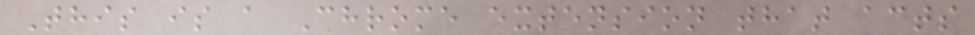This is a Chrome extension that acts
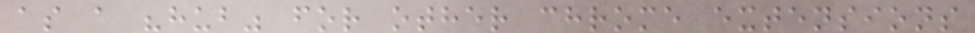as a "hub" for other chrome extensions
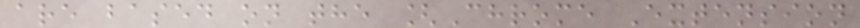are based on the [Chrome Extension
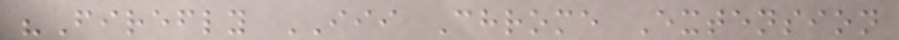"Firefly III Chrome Extension
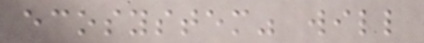ecosystem" will
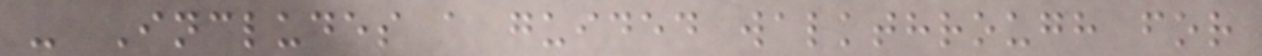- Includes a guided walkthrough for
